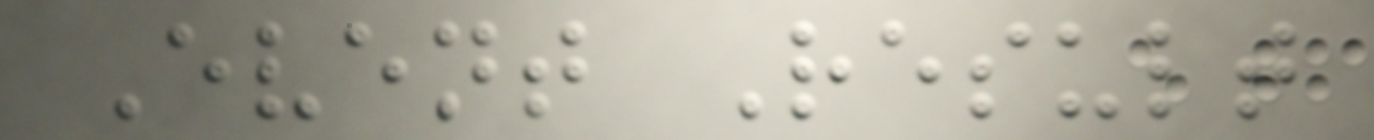Event Result
